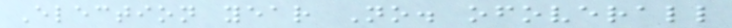Election year No. ofoverall
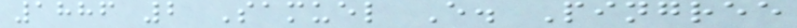1886 2 Samuel E. Pingree
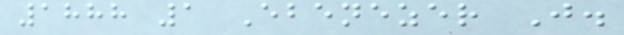1888 1 Ebenezer J.
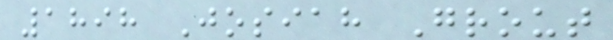1898 Josiah Grout
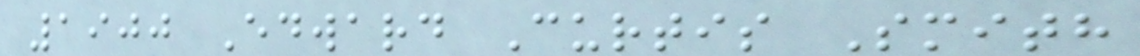1900 Edward Curtis Smith
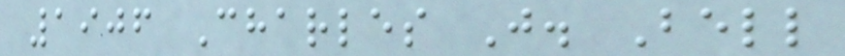1906 Charles J. Bell
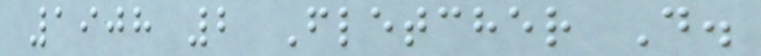1908 2 Fletcher D.
